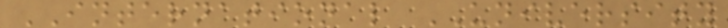INTERNATIONAL UNIVERSITY
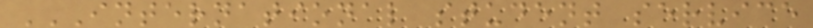INTERNATIONAL STUDENT SERVICE
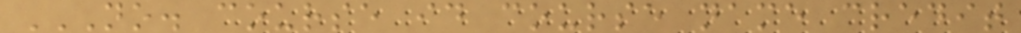NO. COURSE ID COURSE NAME CREDIT
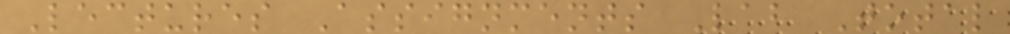Lectures Assignments Lab Total
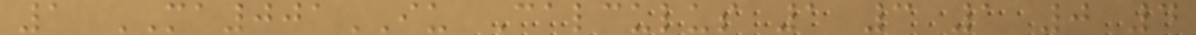1 MA001IU Calculus 1 3 1 0 4
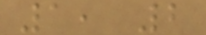1, 2
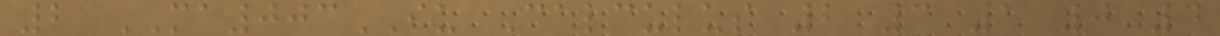2 MA003IU Calculus 2 3 1 0 4
